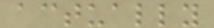actually
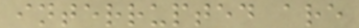interrupted are
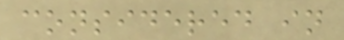considered in
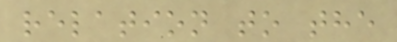relation to the
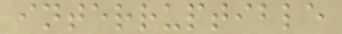interruptible
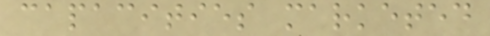capacities marketed
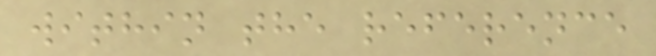within the reference
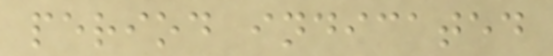period indicated
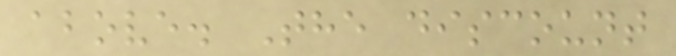above. The discount
